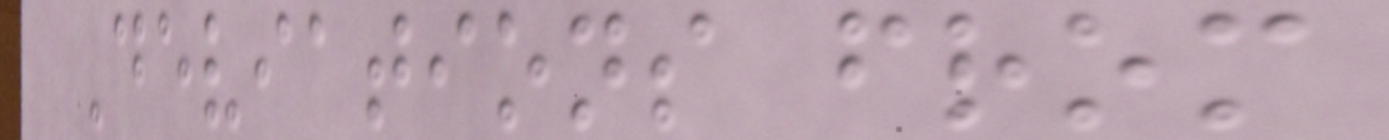Deviations from
